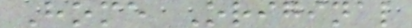Home Original
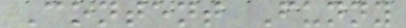Content Funny
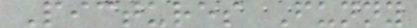Pictures Funny
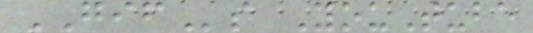GIFs YouTube
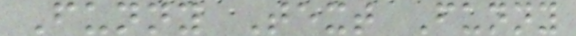Funny Text Funny
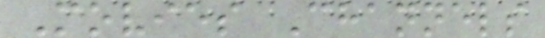Movies Channels
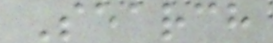Search
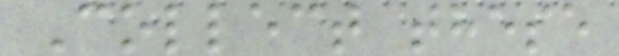Collect these
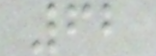62
